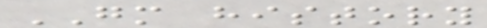GM history
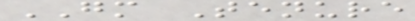GM Tenure
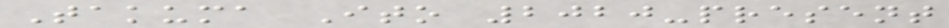Takuma Ito 2020-present
